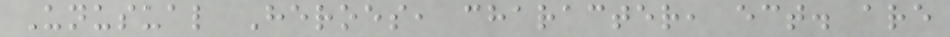Unusual Heroes, character, ect. are
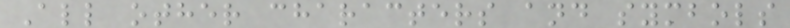All other characters and symbols
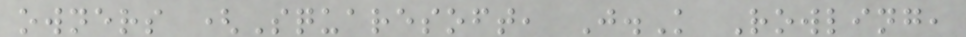owners (Squaresoft, J.K Rowling,
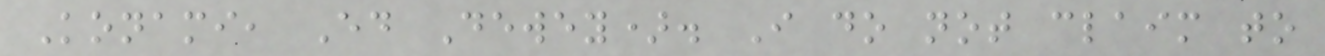Konami, Ed Dewey). I do not claim to
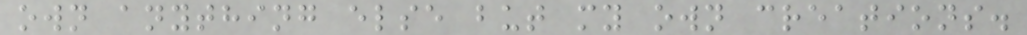own anything else but my own creations.
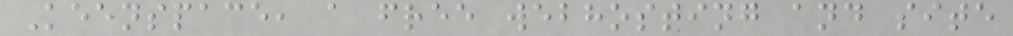Keenspace, a free webhosting and site
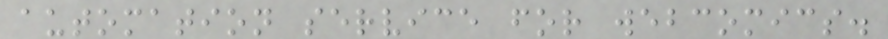automation service for webcomics.
